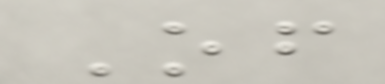Of
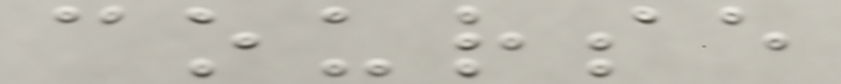course
